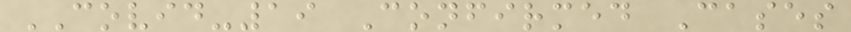COVID-19 Confirmed Cases
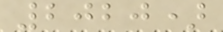2020)
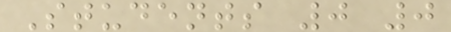Students 0 0
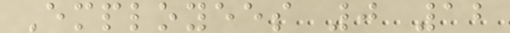Employees 0 12
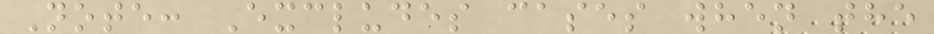Note: Excludes cases when the
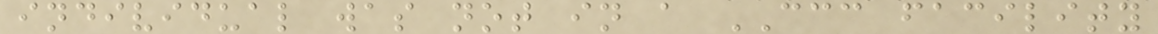individual was not in a CCC facility
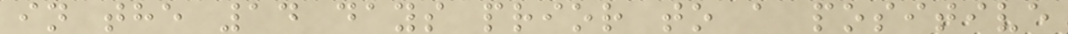in the 14 days prior to a positive
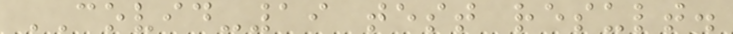COVID-19 test result.
